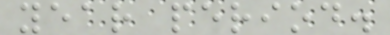year period.
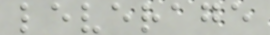leverage
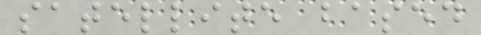satellite based
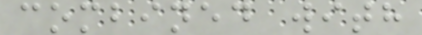combined with
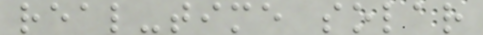real-time solar
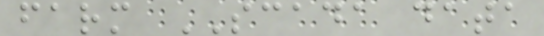farm SCADA data
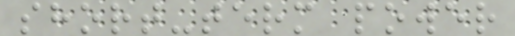short-term power
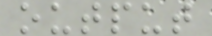output
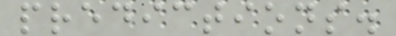predictions.
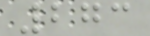273
